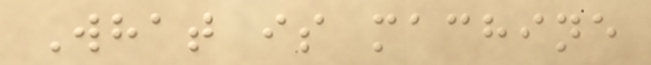What is machine
